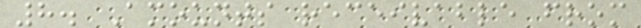8. Amounts receivable from
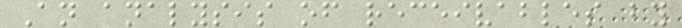An analysis of receivables by
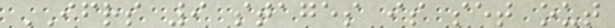IFRS 9 stages is set out
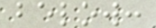below:
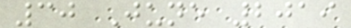30 June 2019
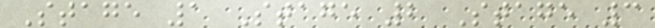Stage 1 Stage 2 Stage 3
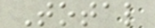Total
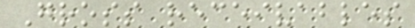Gross receivables
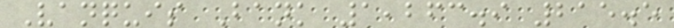Vanquis Bank 1,263.9 215.5
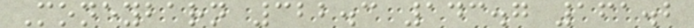Moneybarn 322.3 143.7 161.2
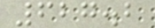627.2
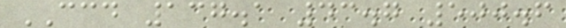CCD 137.1 43.7 500.6
